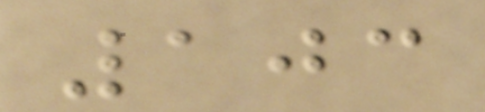103
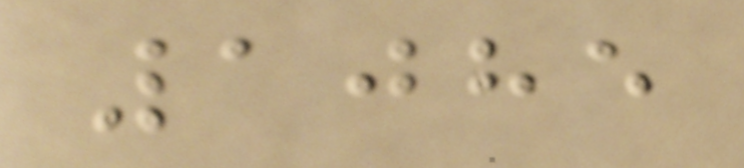1085
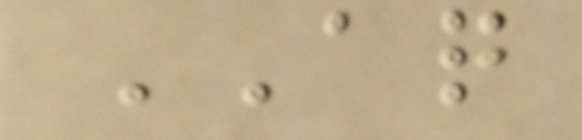AQ
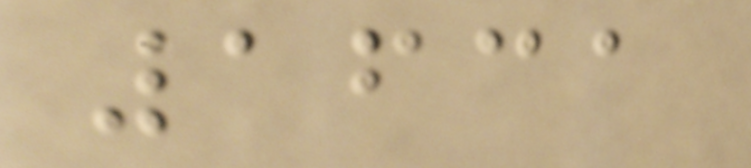1631
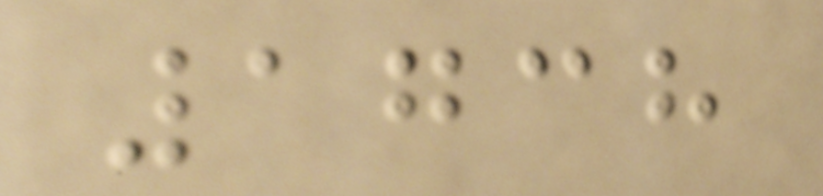1738
